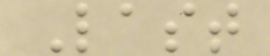Last
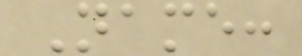Name:
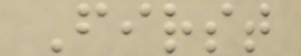First
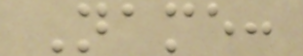Name:
